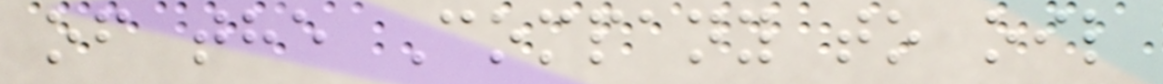of the Company to oil
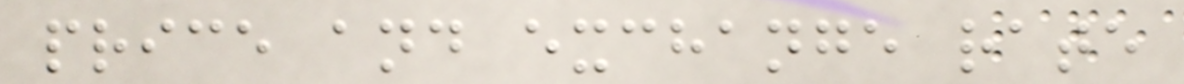price and exchange rate
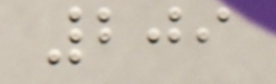209
